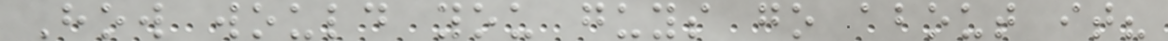How would you guys go about it?
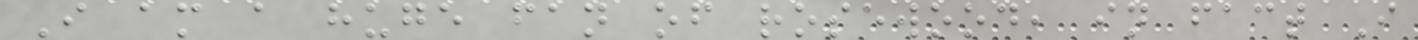I am a huge fan of rosewood, in fact I
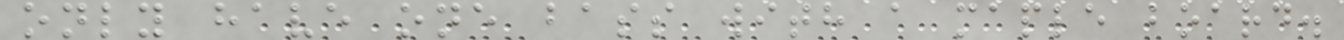only have one bass with a maple board.
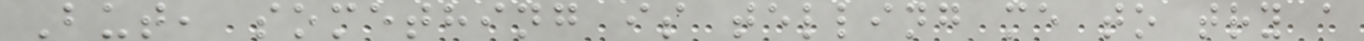But, something is telling me to try a
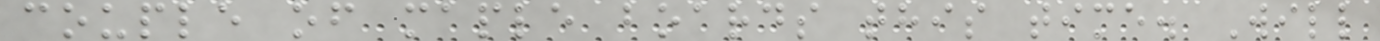couple of maple boards this time. Will
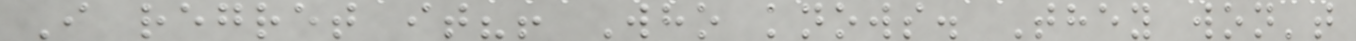I regret it?! Who knows. They won't
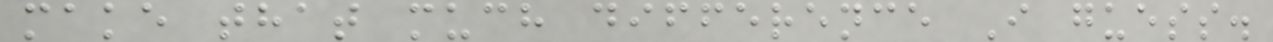make that much difference I guess.
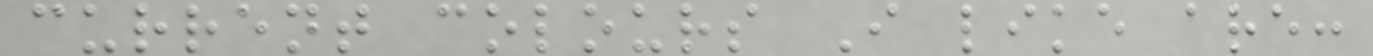current colours I like are:
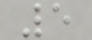5
